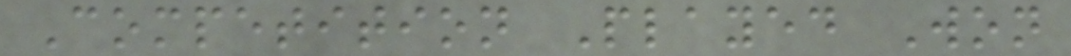Competition Played Won
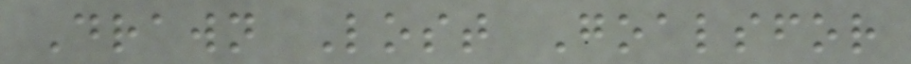Drawn Lost Goalsfor
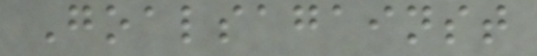Goalsagainst
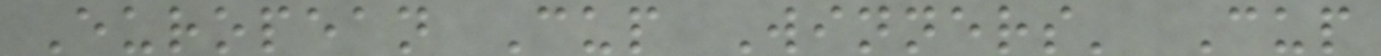European Cup Winners' Cup
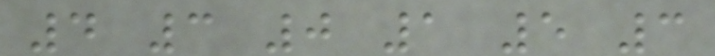4 3 0 1 5 3
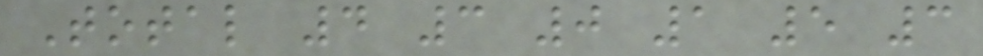Total 4 3 0 1 5 3
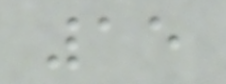15
